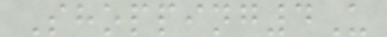Shopping4U
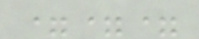===
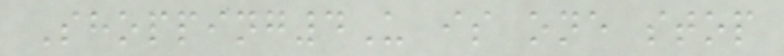Shopping4U is one stop
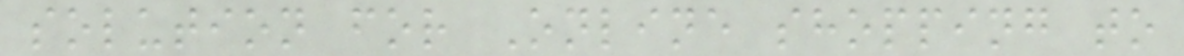solution for Online shopping to
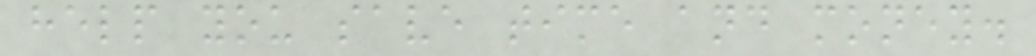help you save time and money.
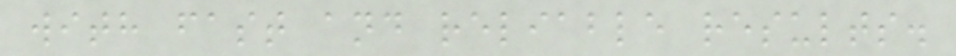with fast and reliable results.
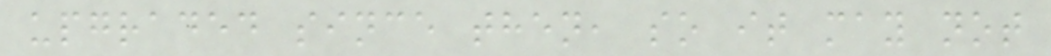upgraded since then, so it may not
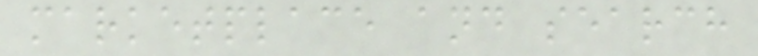marketplace and search
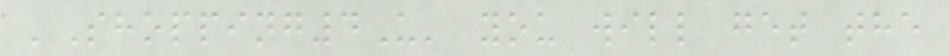'Shopping4U' you will get the
